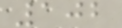102
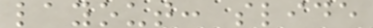layout: slide
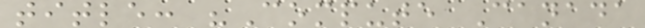title: "Compute Canada
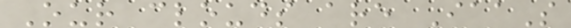Our clouds are IaaS
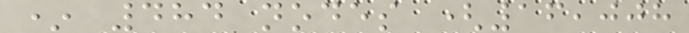* 484 nodes (16,008
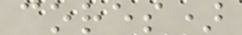cores)
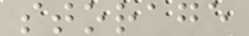storage
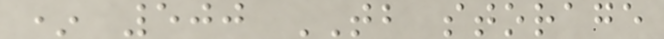* 500 TB storage
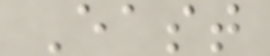East
